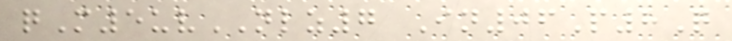qM5uvNLZ7 In06P8Q
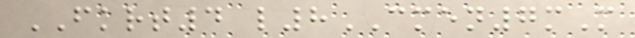FKRT4 l8CMEN7mM
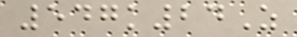547k24Z
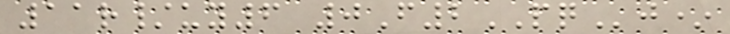11r/uy6 0F2PQj*
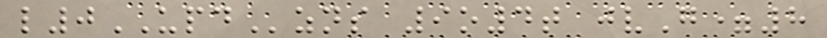l0UPDzns 9o4t jvG=8
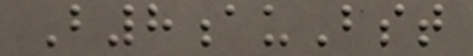B8auBst
